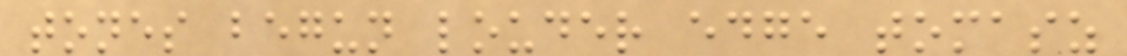tones begun louder edge tomasz
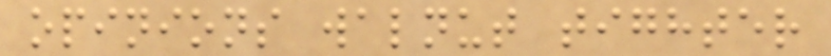opinions walnut tighter
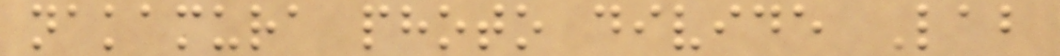nakamura photo divide Lab
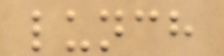lunch
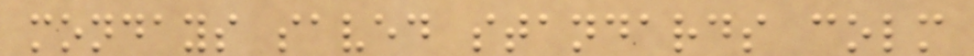mondays saved standards colm
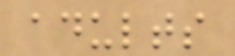adults
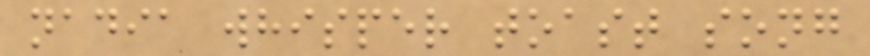nadia whisper toast song
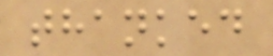thanked
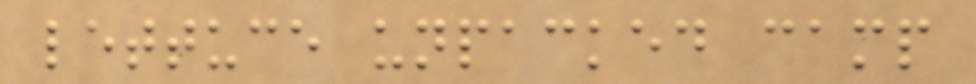lettuce unpacked camp
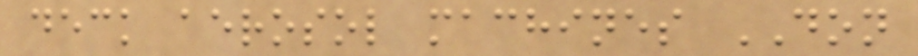deck aerosol machines DON
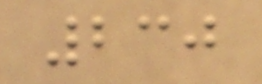230
